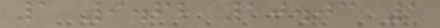1 9.62 10.03 1
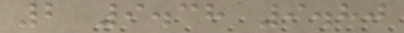2 9.38 9.80
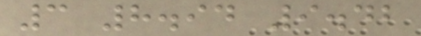3 8.94 9.42
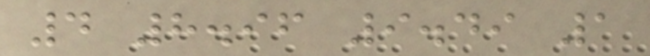4 8.96 9.49 1
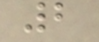2
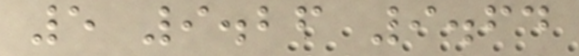5 9.26 9.64
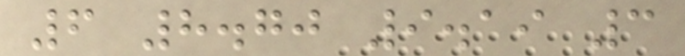6 8.70 9.19 3
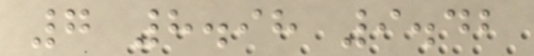7 8.98 9.42
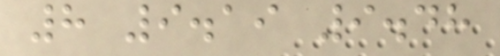8 9.19 9.48
